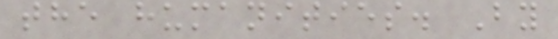the humanities. By
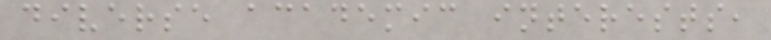diverse academic interests,
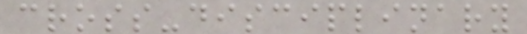cross-disciplinary
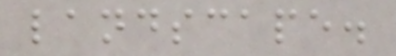landscape.
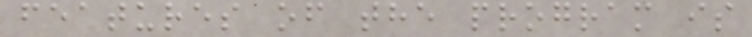features of the program is
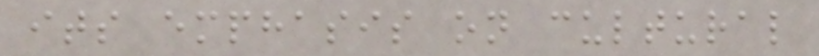its emphasis on cultural
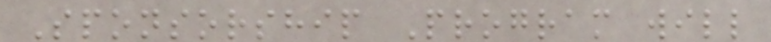Sponsorship Program will
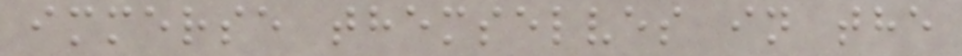immerse themselves in the
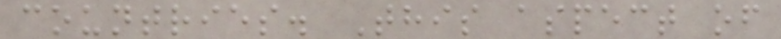countries. This aspect of
